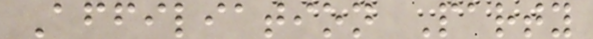Affiliation Party
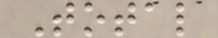Total
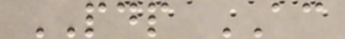PDP AC
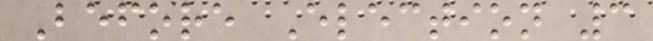Before Election 3
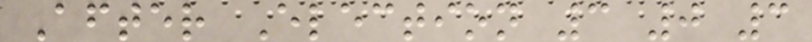After Election 3 0 3
